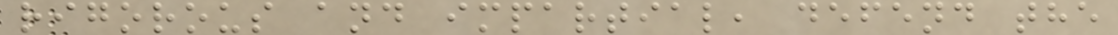rigorous and impartial, defend the
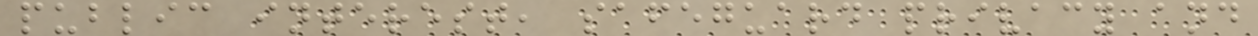public interest, safeguard privacy and
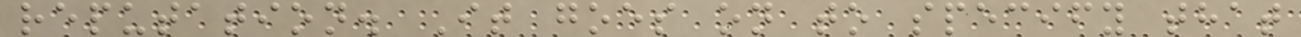reputation. It goes on to specify that
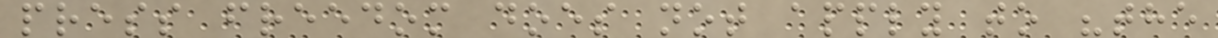press freedom does not apply to "the
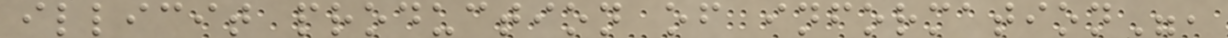illicit production of information",
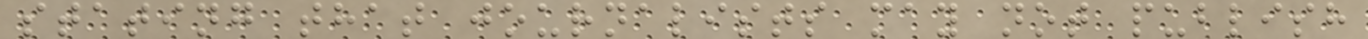stating that journalists may not publish
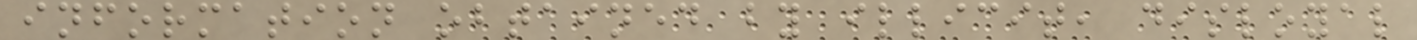information obtained by illicit, disloyal
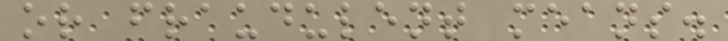or fraudulent means.
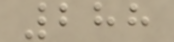288
